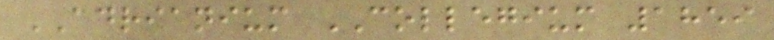ADRIANIUM COLLEGIUM 1859
